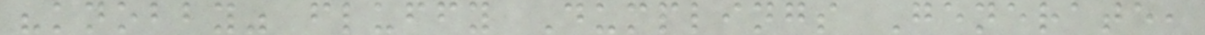"knobby" fluffy Dumplings Generate,
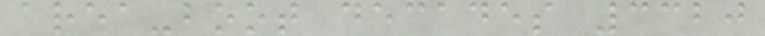area-boot decades 3320
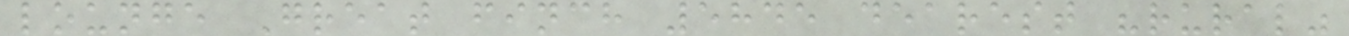lounge Great finch 5845 dearest "rural"
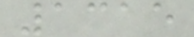1315
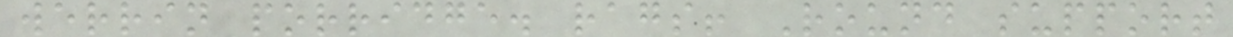werrin porridge. rags! Round support
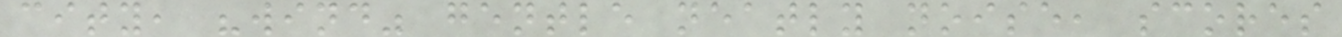city, "wind" gentle neatly noise, scores
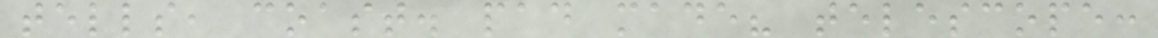tells, coast. pad made? telescope:
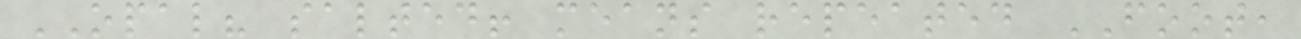OPAL? salted! means repeated FOOT,
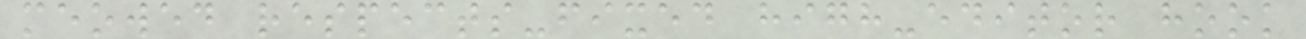meowed respects-fixed high-editor hook
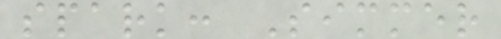spark: Simmer
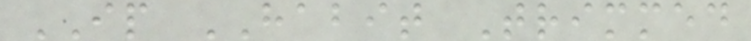IP HABIT Trimmed
